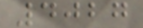4027
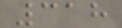318
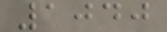1040
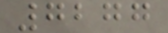7277
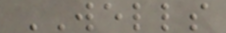WELLS
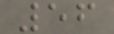56
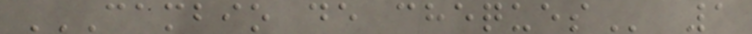CAMBIO DE CHEQUES 1
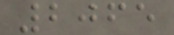2065
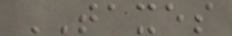TAXES
